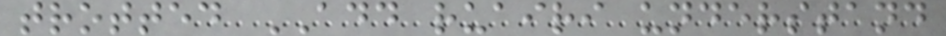trotted ADD ruairi understand
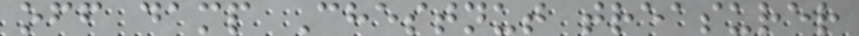off damp Chestnut treasurer
